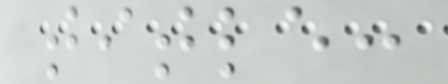title:
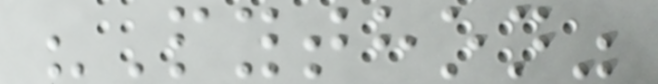"Python"
